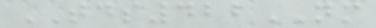TDS422NM
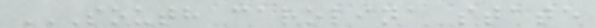SOUTH CAROLINA STATE
